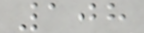108
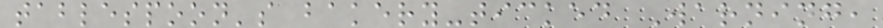tablespoon's bakery-ticked Warning,
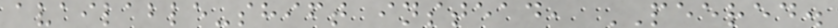available-shift instead, PEERED.
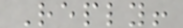Reply!
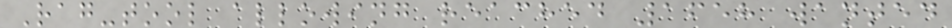Rag-tool allowing reached 1658 wanted
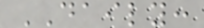DAILY:
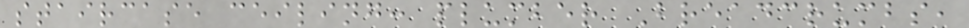staircase ceiling: plumber Breadcrumbs,
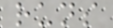runs
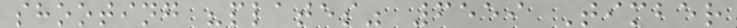shooting "plates" 6559 Timber
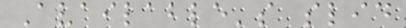Available's slid
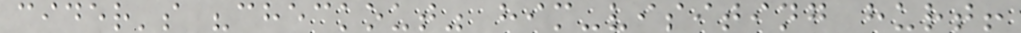cider's "checkout" him-visiting hurt!
